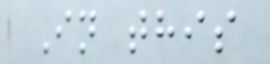In this
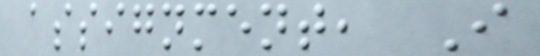assignment, I
